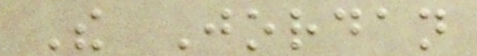The Jordan
